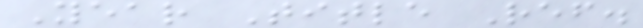Year Title Ref.
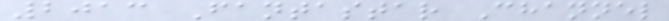2013 Fantastar Channel
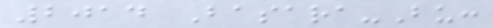2014 Basara-Bu:
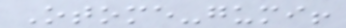Otome-gumi!
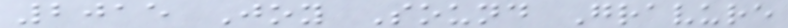2015 Joy Sound Gravure
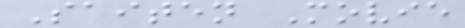Saiten Movie
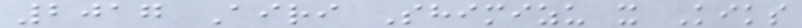2017 Airi Shimizu x Kiks
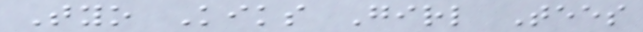Tyo Kiks Girl Tees
